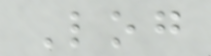Log
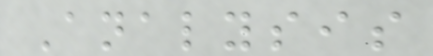Analysis
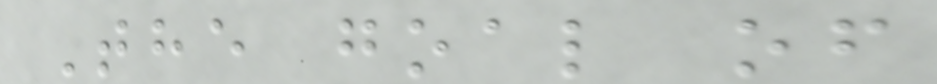The goal of
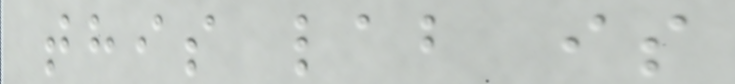this lab is
